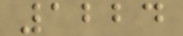1224
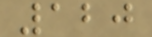120
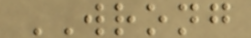WRONG
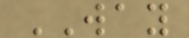WAY
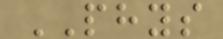PHYS
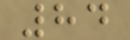84
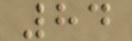84
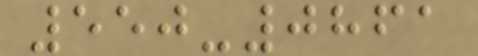550-0861
